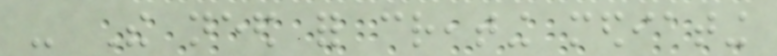- The need for creating mediating
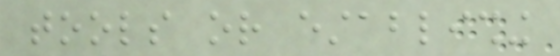tools or establishing
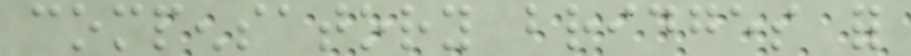compensatory bridges for
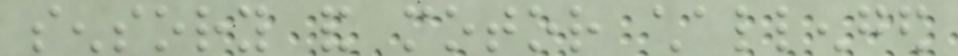sensory and motor challenged
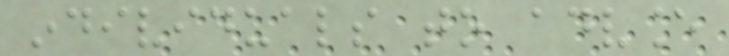individuals to advance
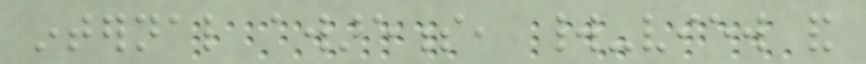internal awareness, world-view and
